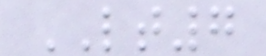LT7
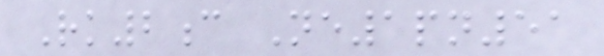Rk2c Ne1pn51
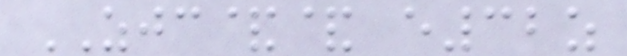ZJC&& e32z
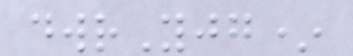dwrYjg*
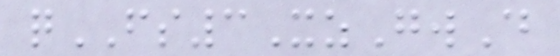qFS3XzGwD
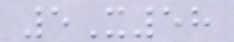5X58
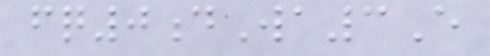fq0dWa3E
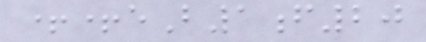++eB1f20
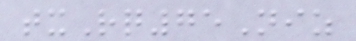txRq75Niz
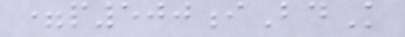=p500iBdK
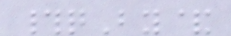#qBy&
